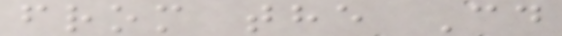from the Cd
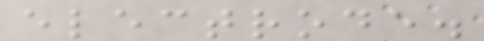electrode.
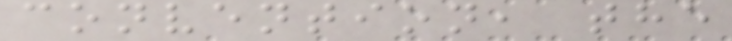convention, the
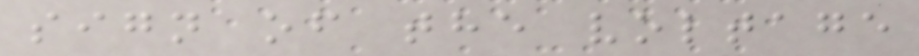sign of the voltage
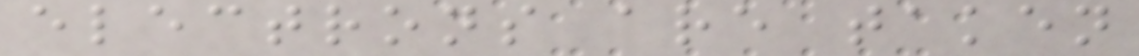electrons are taken
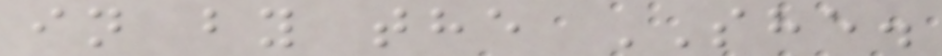in by the SHE.
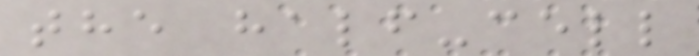the half-cell
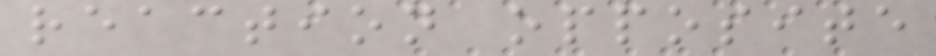reaction opposite
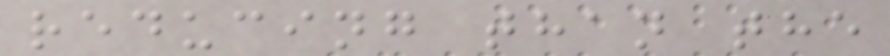reducing than the
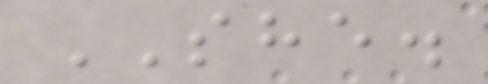SHE.
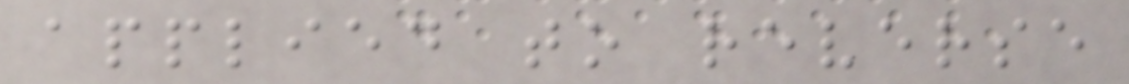applied to reverse
